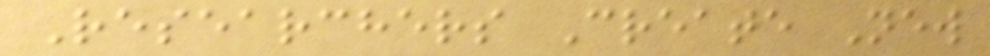Researchers Create New
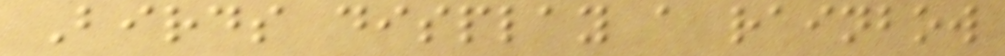Birds display a rainbow
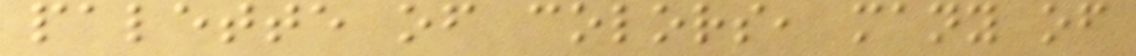palette of colors, many of
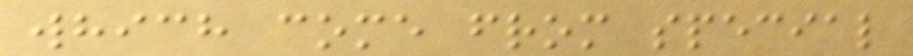which come from special
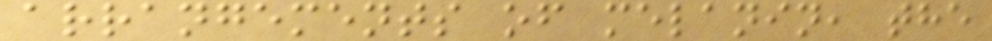arrangements of melanin, the
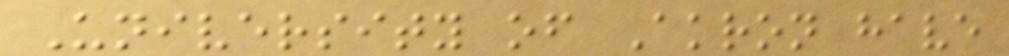University of Akron have
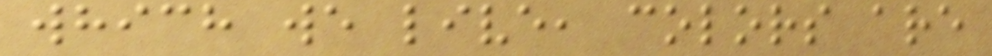which we live, colors are
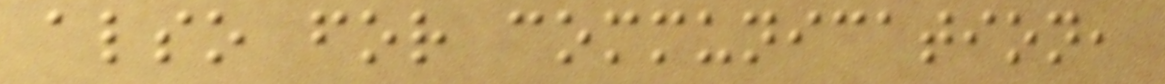also for communication,
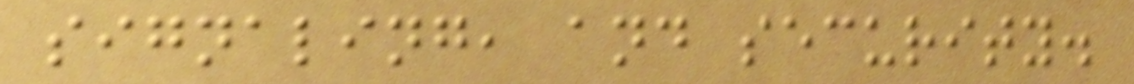signaling, and security.
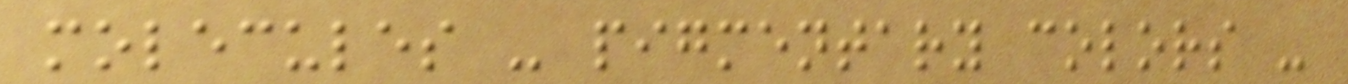molecules - pigmentary colors -
